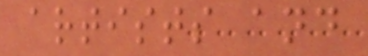artists and
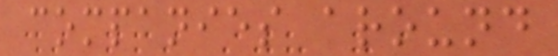companies around
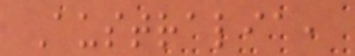Australia,
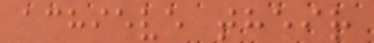achieve their
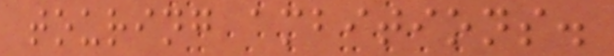touring ambitions.
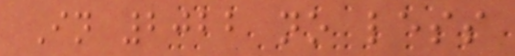In 2022 no less
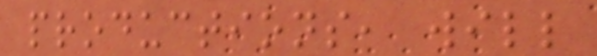productions, will
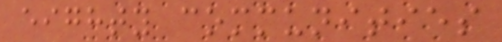eighty communities
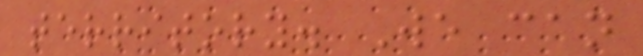territory. We can
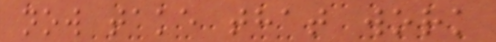now take that work
